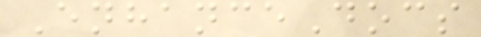EnhanceDocs
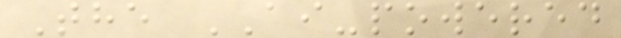The AI-powered
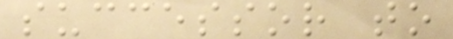successor to
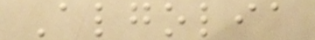Algolia
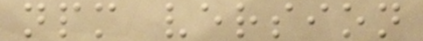npm version
